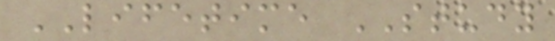LIFETIME STUDY
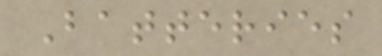Batteries
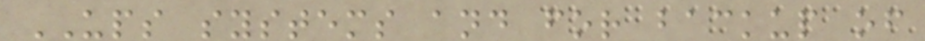UPS systems and for backup of
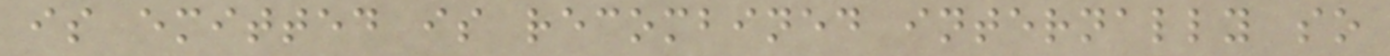is emitted is recombined internally so
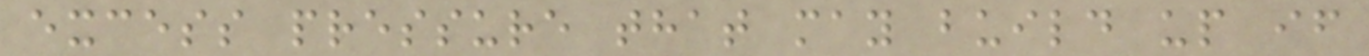excess pressure that may build up if
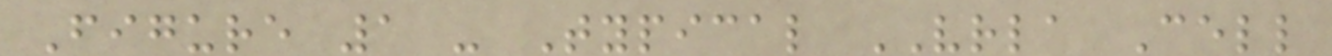Figure 1 - Typical VRLA Cell
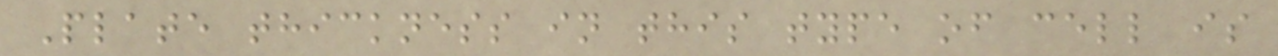Plate thickness in this type of cell is
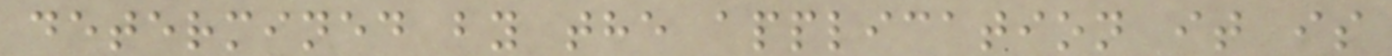determined by the application it is
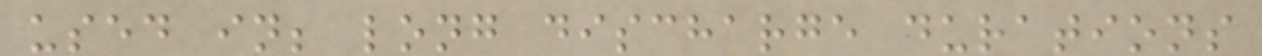used in; long discharge durations
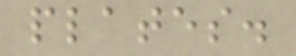plates.
